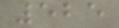525
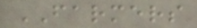FARMERS
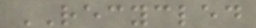RECYCLED
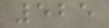525
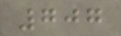707
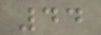44
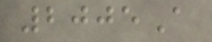2005A
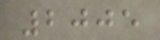2005
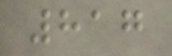817
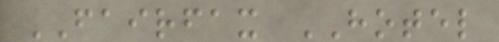FAIRFAX HOTEL
